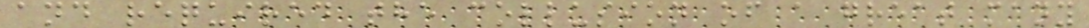and required the collusion of a great many
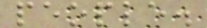people.
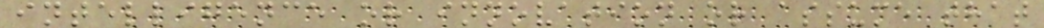intelligence or innovation or assume that
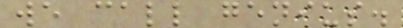we call genius.
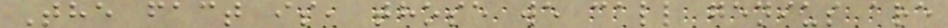The fact is, those we call genius are
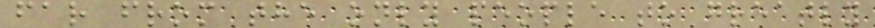far from the only people to greatly
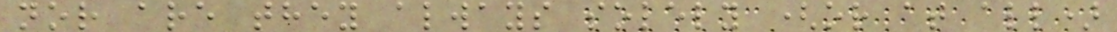nor are they always solely (or at all)
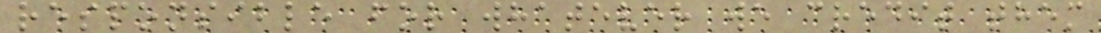responsible for whatever we credit them
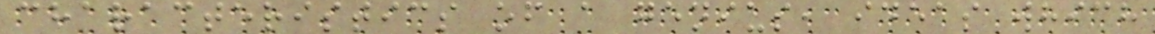characteristics of a genius, ideas which
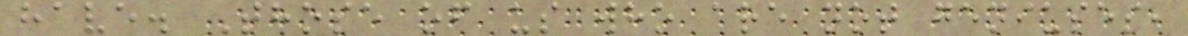have. Those of us who are not geniuses,
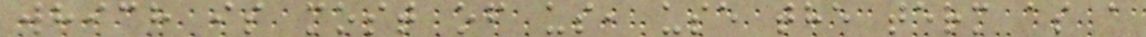which is most of us, use the term as a
